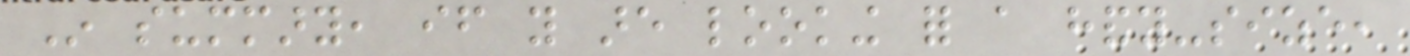In summary, if you are looking for a handy-size,
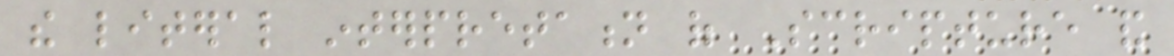the literal interpretation of Scripture and
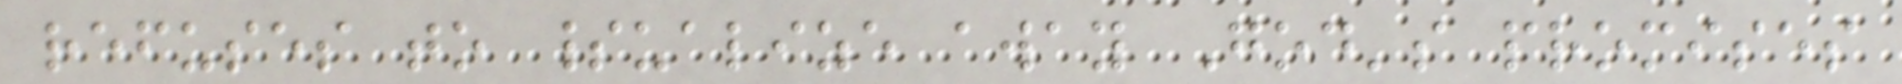refuses to spiritualize away God's promises
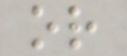or
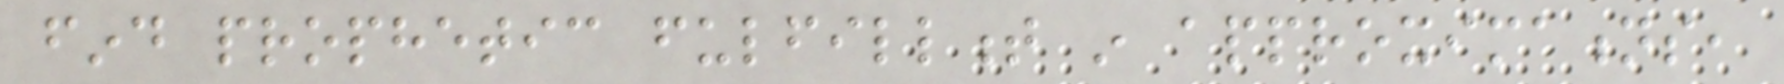find prophetic fulfillment in approximations,
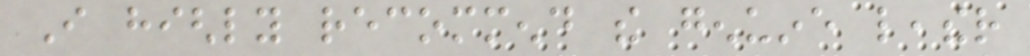I highly recommend the genuine leather
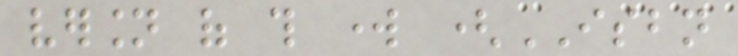version of this work (ISBN
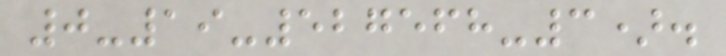0-19-527568-3).
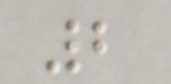2
